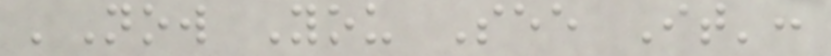'Now You See It':
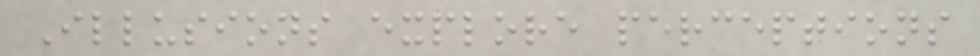Illusions explore perceptions
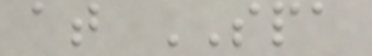at SPA
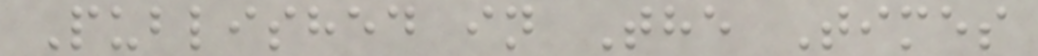Published in The Times
